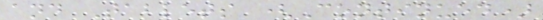and Tablets (Continued)
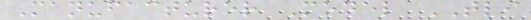Manufacturer Model TLI
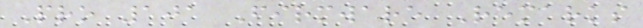Pro 101 Firmware Remarks
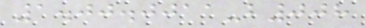1.00.0011-b008
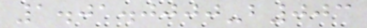1.01.0000-b003
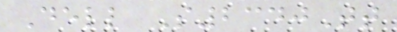Dell S2340Tt
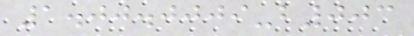1.00.0009-b003
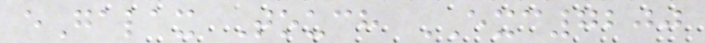eGalax Touch EXC7200
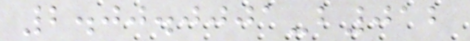2.00.0001-b012
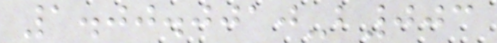1.00.0010-b003
